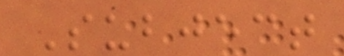Subject
